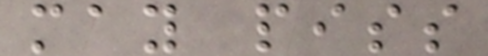may piss
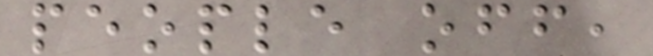people off,
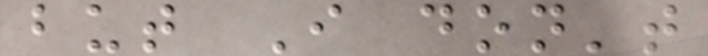but I don't
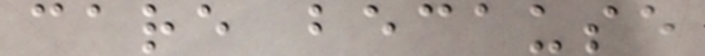care because
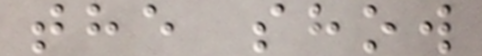the show
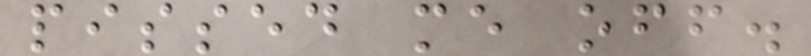pissed me off.
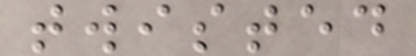twisted
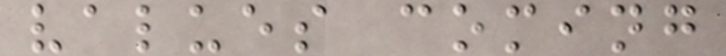values coming
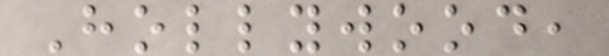Hollywood,
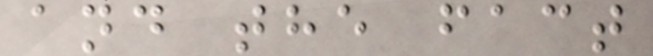and the fact
